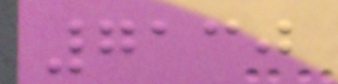7130
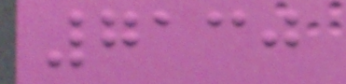7130
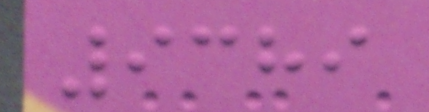9389
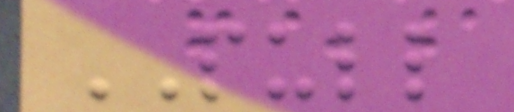PULL
